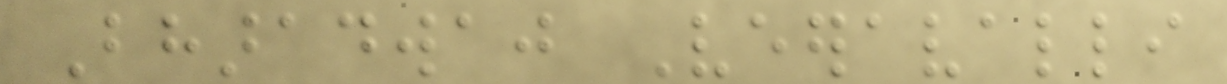Bharadwaj Veeravalli
